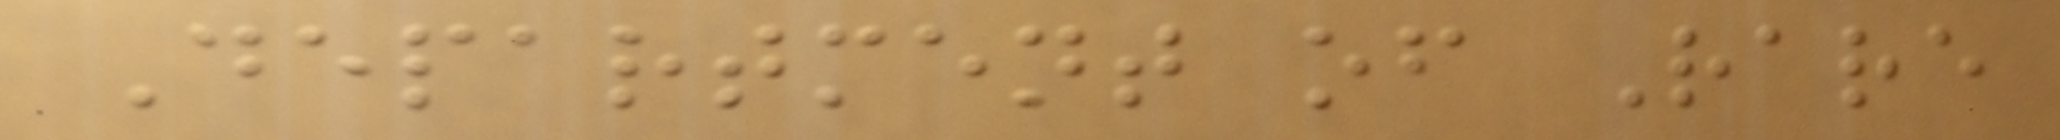Department of Rare
